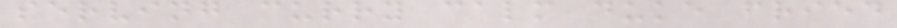serving curry calm duke fried
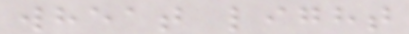wheat light
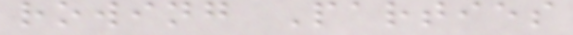rowing Parties
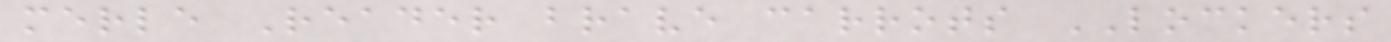merle Reader brave carrots LOCKERS
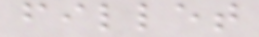fillet
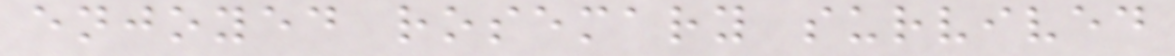enjoyed rosemary survived
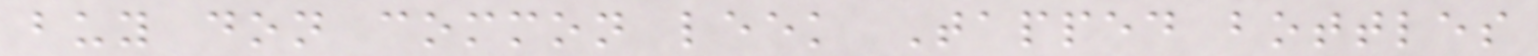buy don common leek Tapped bottles
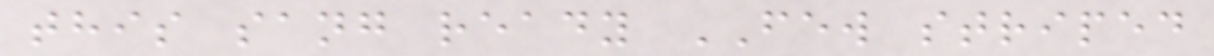this sang ready FEW striped
